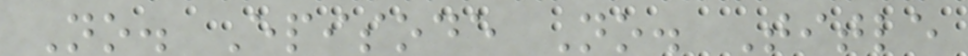No. Episode No. Title
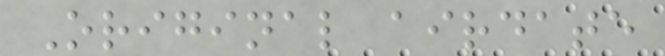Original airdate
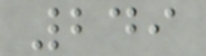249
